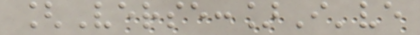[Verse:]I've
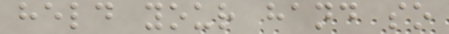held your hand so
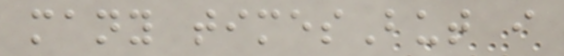many timesBut i
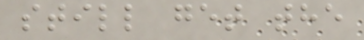still get the
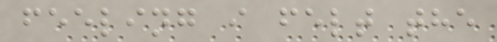feeling i felt the
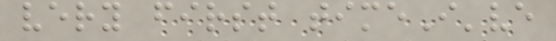very first timeI've
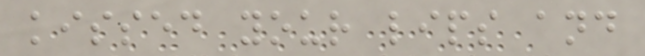kissed your lips and
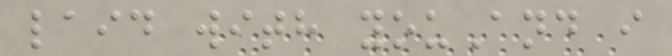laid with youAnd i
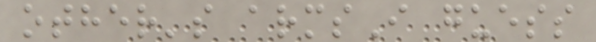other's armsI guess
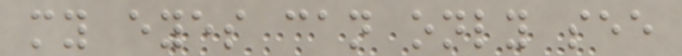my eyes can only see
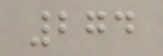274
